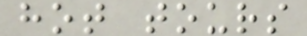hot tours
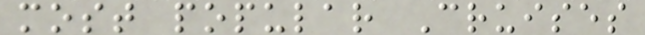most popular Cruises
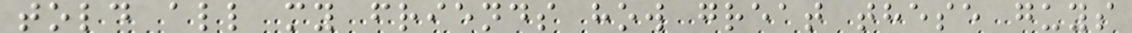told all my friends how great these guys
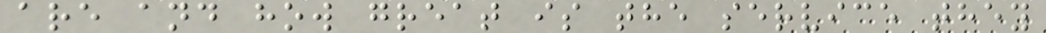are and how great is the service they
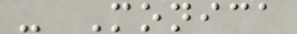- Monica
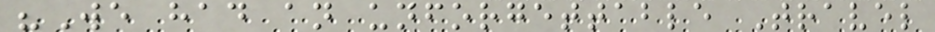"We had an unforgettable Travel
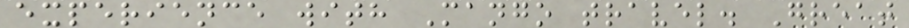experience with Mango travel. Great
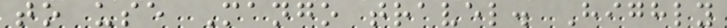to use Mango travel. Highly
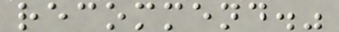recommend."
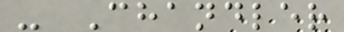- Chandler
